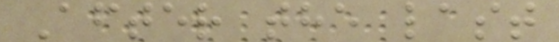After the last
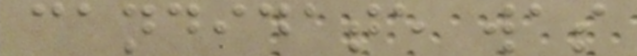candidate was
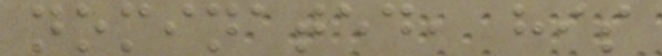nominated, his
